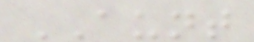AUNT
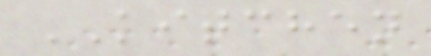KITCHEN
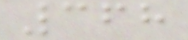368
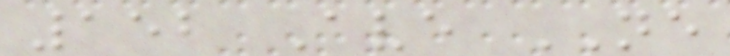152 Ave NE
